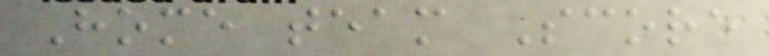Home team Score
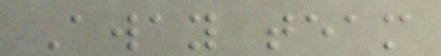Away team
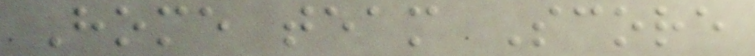Home team Score
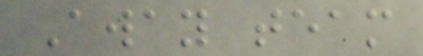Away team
